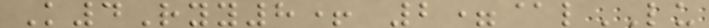K4Ryy8+ 2=@lLU
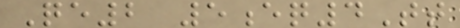Qe2 5eq4Tt
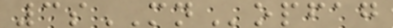3sMNopfag
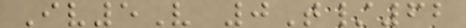Iv5V 0T/62
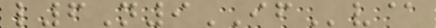l6N9IFv@
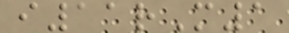i11rM1
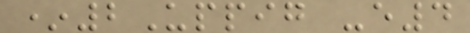*2Uppig -e4
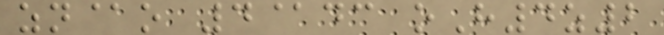zn@o 4@dc oH4z2
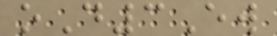oD3Ew
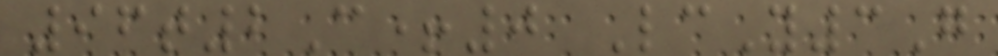96t2C+0 LcY3G
